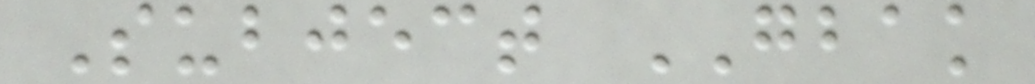Subject GBAK
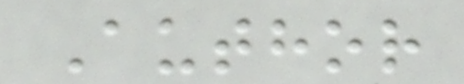Author
